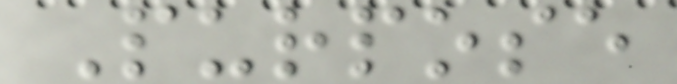Purpose
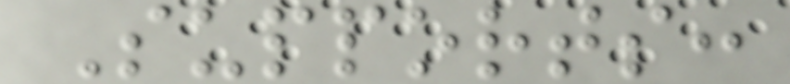Supports:
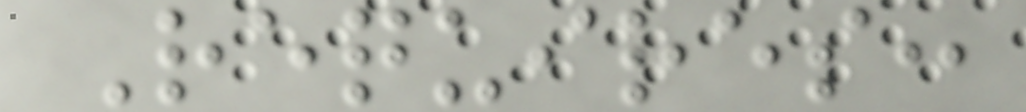Requires:
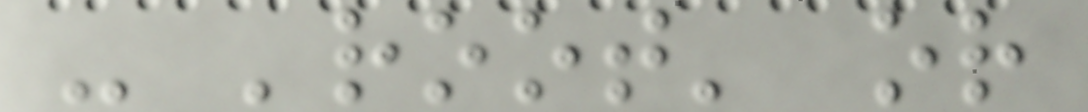- 'root' or
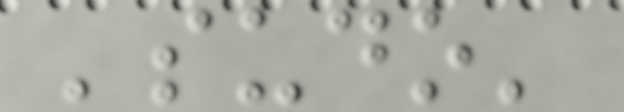'sudo'
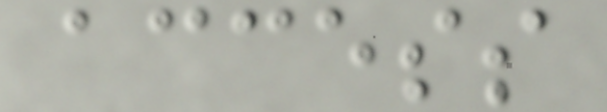access
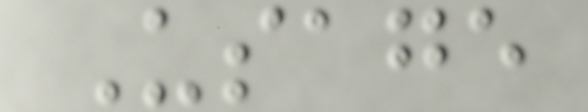Usage
